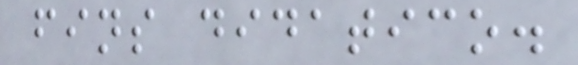fins didatico.
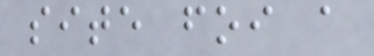site foi a
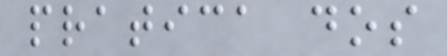pratica dos
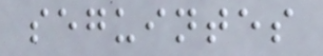seguintes
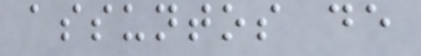assuntos de
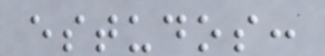estudos:
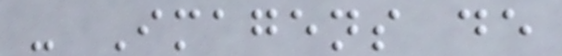- Imagens de
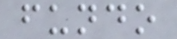fundo
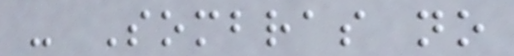- Sombras no
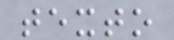texto
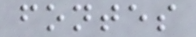fontes
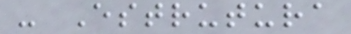- Estrutura
